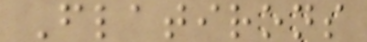Flatirons
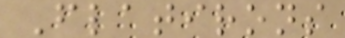Flatirons
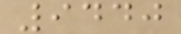9440
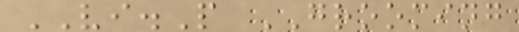VI.P GROOMING
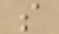s
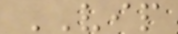VIP
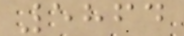5864
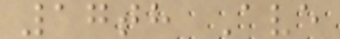17th Ave
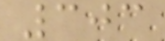303
